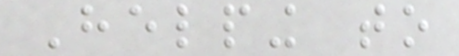Helping to
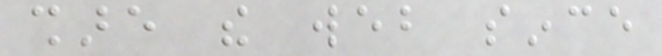share the web since
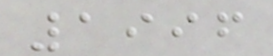1996
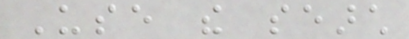Use the search
